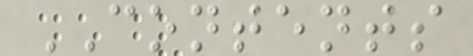CONTENTS
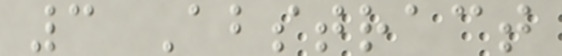3 Abstract
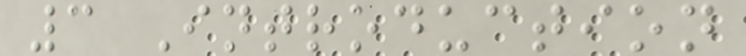3 Introduction
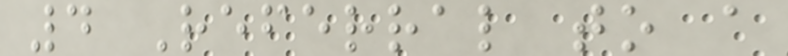4 Referral to a
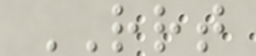RRT
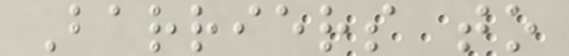Barriers to
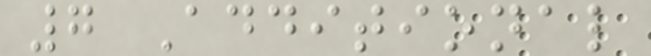7 Additional
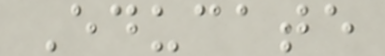Educate
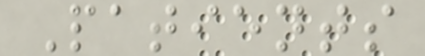Patients
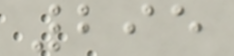295
